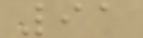91
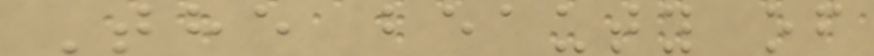The beauty of
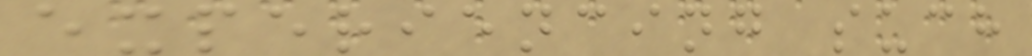experiencing such
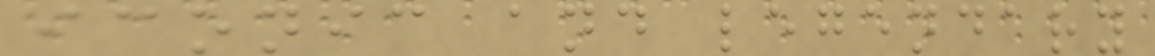iconic and legendary
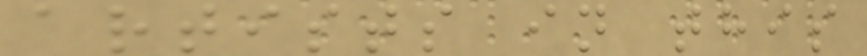artists in this
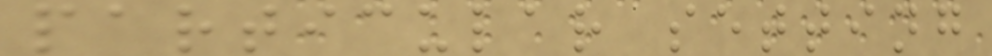particular setting
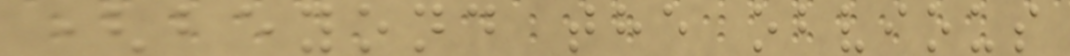(beyond the obvious
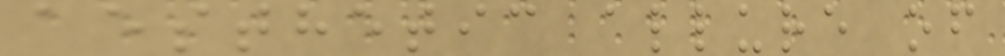aesthetic allure of
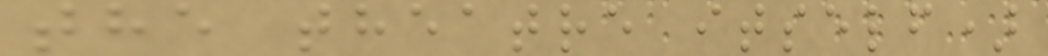the theatre itself)
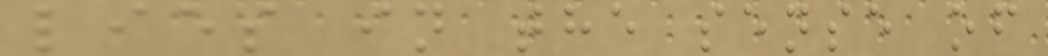lies in the sense of
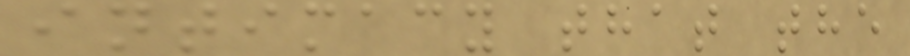intimacy that the
